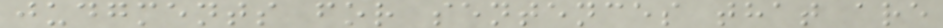judgments for sentences that are
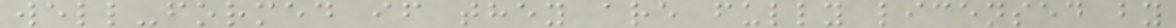well-formed if they are fully licensed by
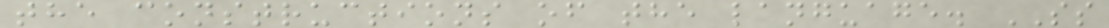the constructions of the language. SS
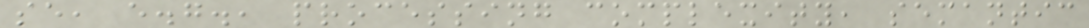se, e.g., processing complexity, semantic
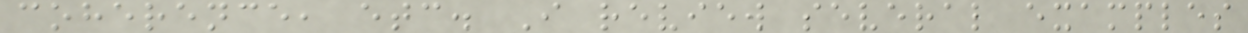coherence, etc. I review several examples
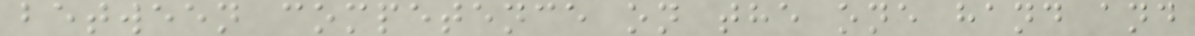between competence on the one hand and
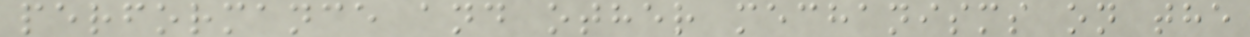performance and other mechanisms on the
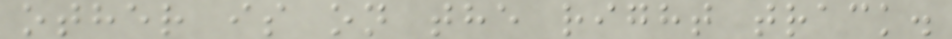other is on the right track.
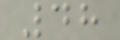48
